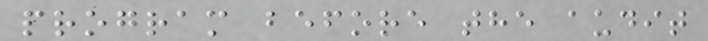program before the audit
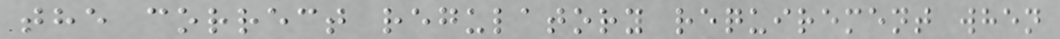the correct regulatory requirement when
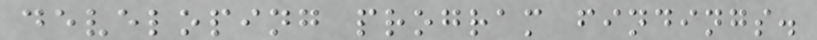developing program findings.
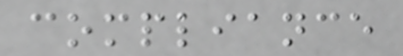compliance
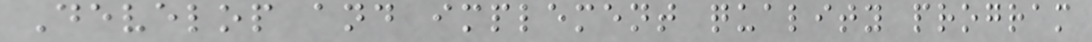Develop and implement quality program
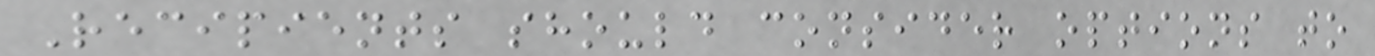Recipients should consider options to
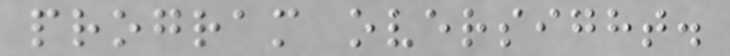program oversight.
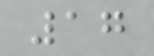17
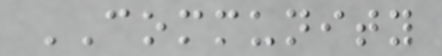COMMUNITY
